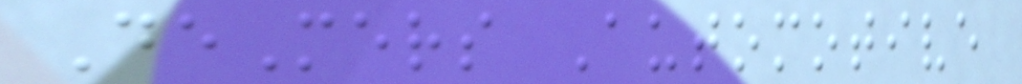DeMers Automotive
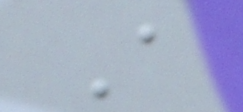A
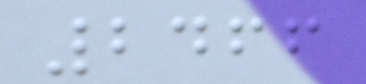2466
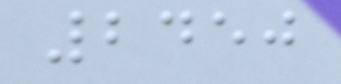2450
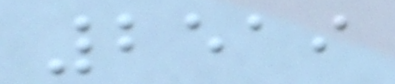2519
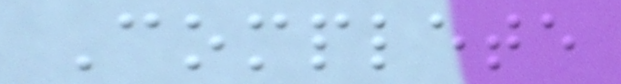Complete
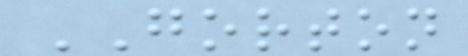GORTON
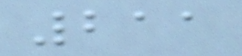211
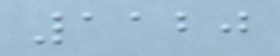1120
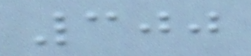300
